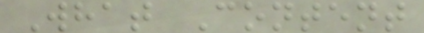What Content
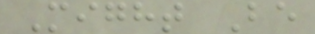Might Be
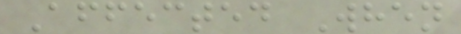Affected When
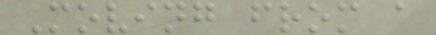Moving from a
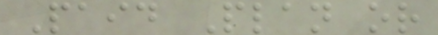Paid Plan or
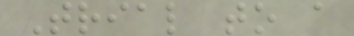Trial to a
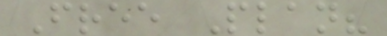Free Plan?
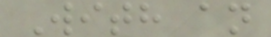With an
